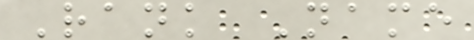Rank Name
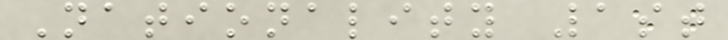Nationality 1st
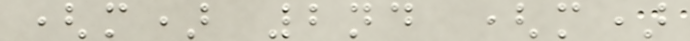(m) 2nd (m)
